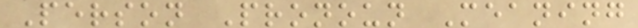Person Pronoun Meaning
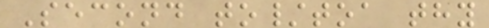Second to/toa thy
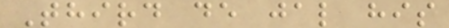Third de jal his
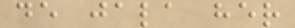de jala her
